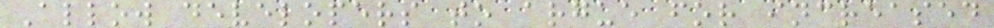Allow developers to argue for increased
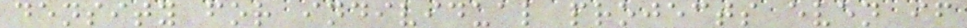density for individual projects even if
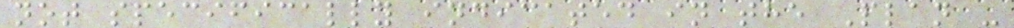not specifically indicated in the Plan -
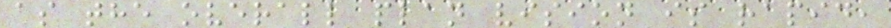as the overall plan vision is rapid,
